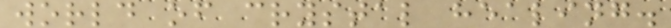world of crystal healing.
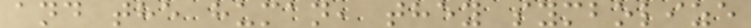and the human, they symbolize
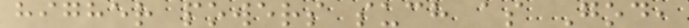higher powers such as God,
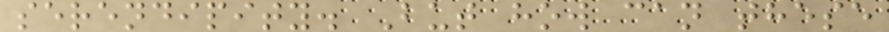serendipity. But how can these
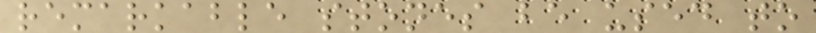remarkable stones be used to
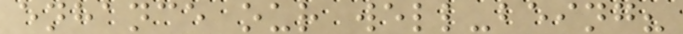enhance our well-being?
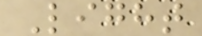Light
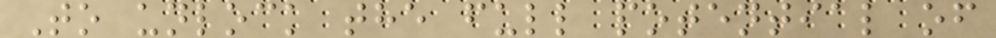To unlock the full potential of
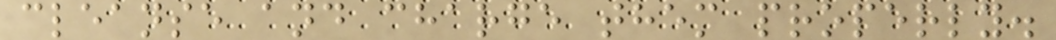cleanse and charge them properly.
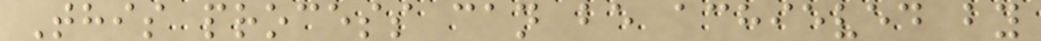This process can be achieved by
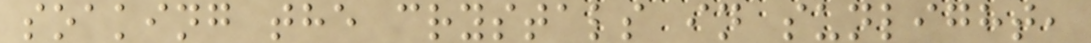soaking the crystals in sunlight,
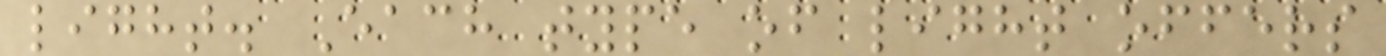light. Each type of light offers
